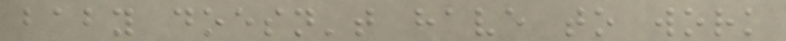baby doesn't have to work
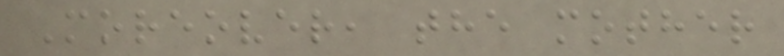Moreover, the mother
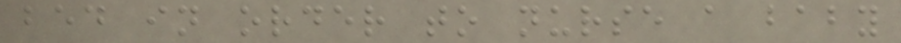bed in order to nurse a baby
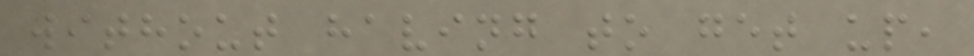without having to get up,
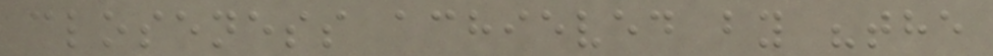closeness achieved by "the
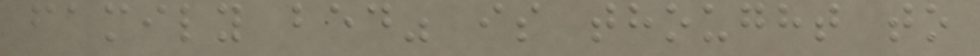family bed" is thought to
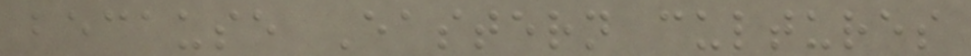because Eastern cultures
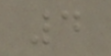4
